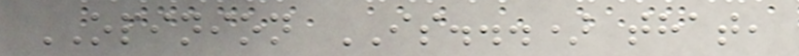OPINION IS...) that,
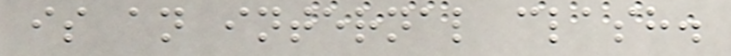is an internal clash.
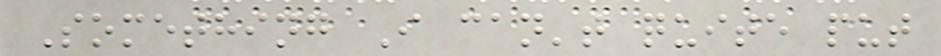Something I can't quite put
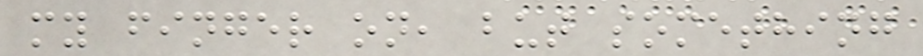my finger on, but something
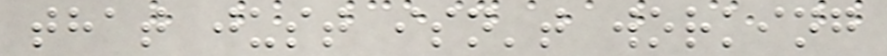that just isn't working
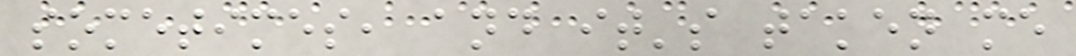sometimes, and it's taken me
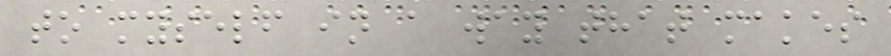to myself in a way that makes
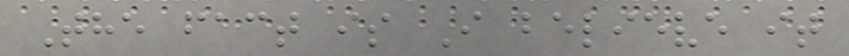The fact is I believe it
